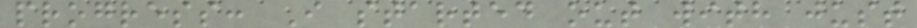progress: I started out with just
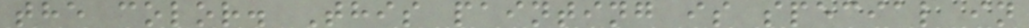the color. This painting is special in
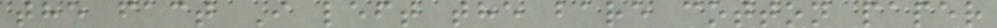the fact I left the bare cotton paper
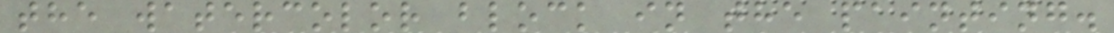the watercolor block in the painting.
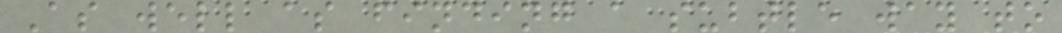As well as finding a subtle way to
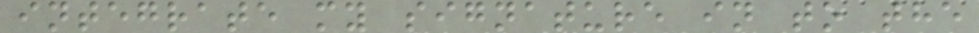integrate my signature in to the
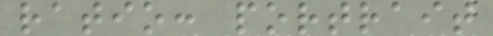ratio: portrait
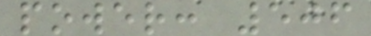power: 506
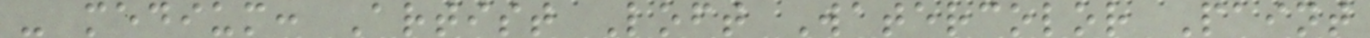- medium: Artist Loft Watercolor Paint
